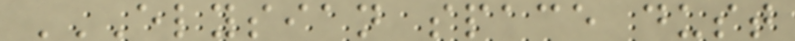ELYSIAN SPACE DUST
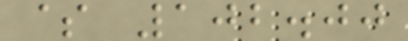$ 102.00
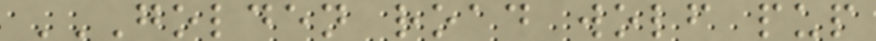GOLDEN ROAD WOLF PUP
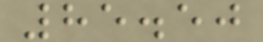85.50
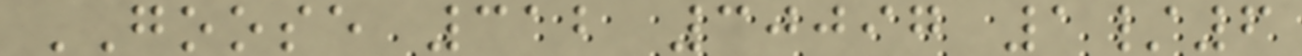GOOSE 312 30097 1/6
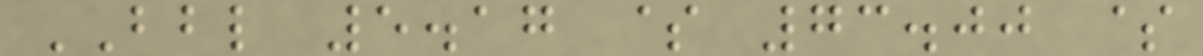BBL 5.17 $ 73.00 $
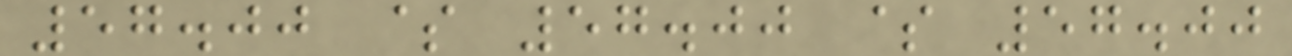57.00 $ 57.00 $ 57.00
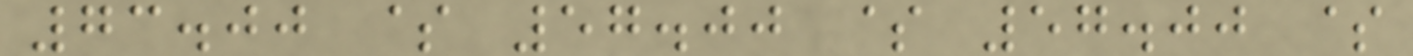73.00 $ 57.00 $ 57.00 $
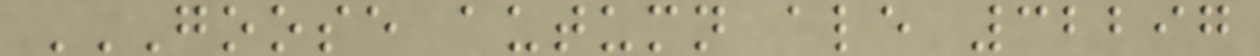GOOSE AUTUMN ALE 32297
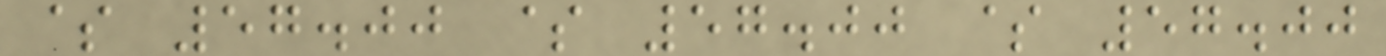$ 57.00 $ 57.00 $ 57.00
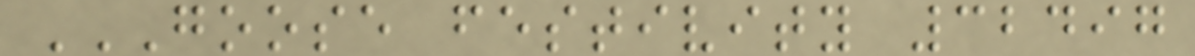GOOSE FESTIVITY 32497
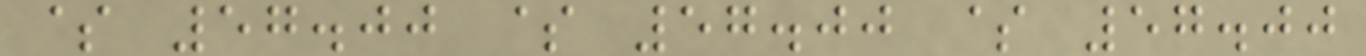$ 57.00 $ 57.00 $ 57.00
